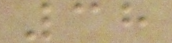38
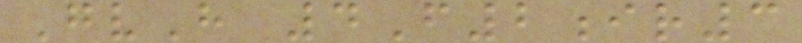GvH 4F2ir3
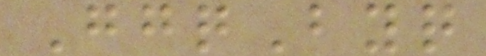GgqByq
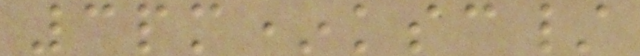3pm*ksc/
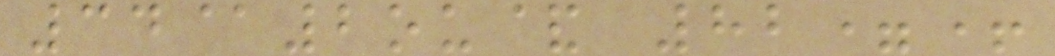34@2ou& 82=+
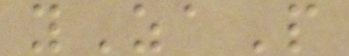yZaP
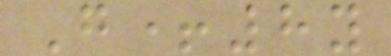G+8y
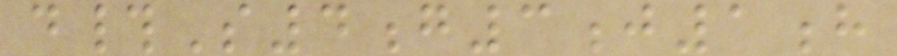d#S4g3j1h
